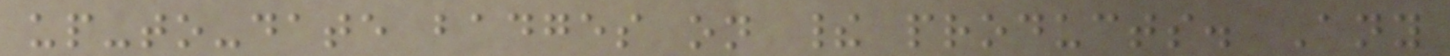up-to-date badges on their products. Any
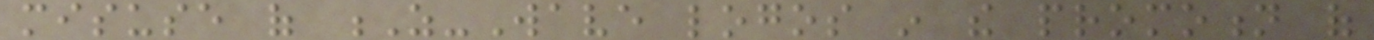misuse of Z-Wave logos in the promotion of
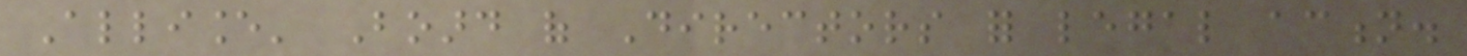Alliance' Board of Directors for legal action.
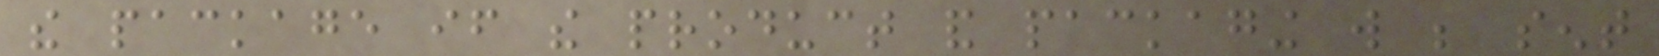the package if the product and packaging will be sent
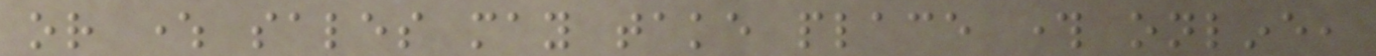or where sales may take place through online,
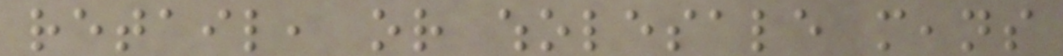retail, or wholesale means
